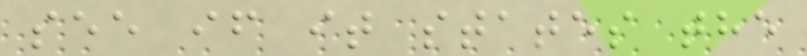see if it states the
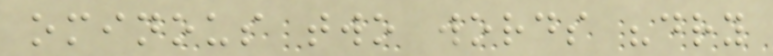ominous two words "dry
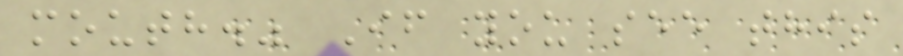mouth." If you see this
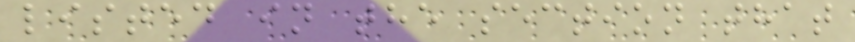listed in the section that
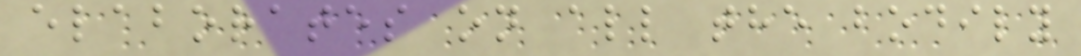elaborates on all the bodily
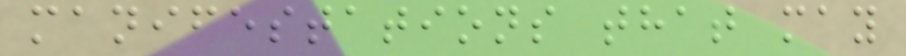manifestations that may
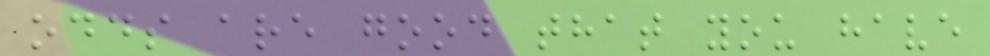odds are good that you have
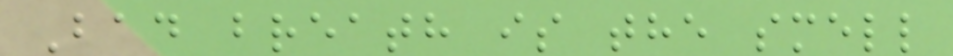Bad breath is the smell
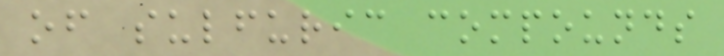of sulfuric compounds
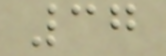37
